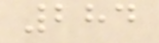284
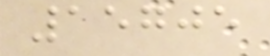15705
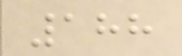188
